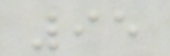95
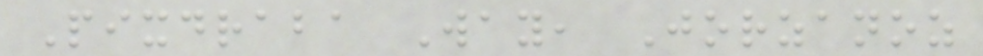Pixdraba Way, Jorzanoz
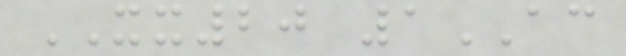XX20 1AC
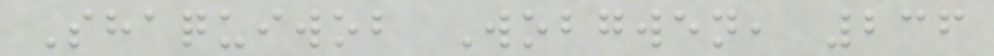Shaquiwob Wobgwen, 236
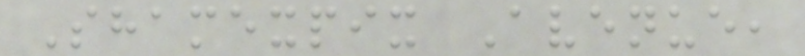Shamexpix Avenue,
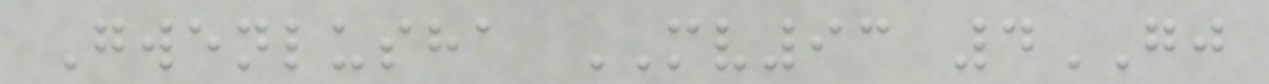Gwenlusha MV93 4GJ
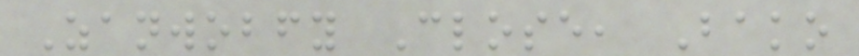Zanwobfy Close, Bako
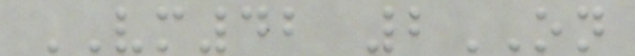VM42 2ON
